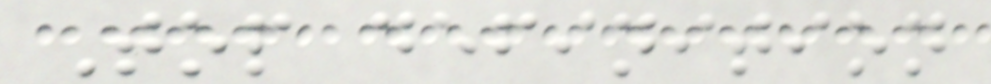Top definition
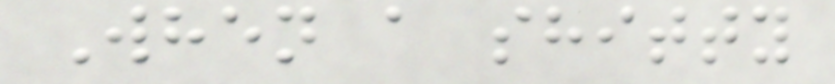When a shitty
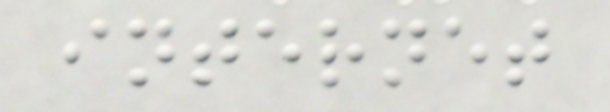internet
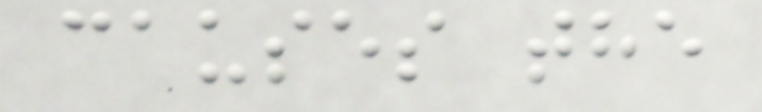causes the
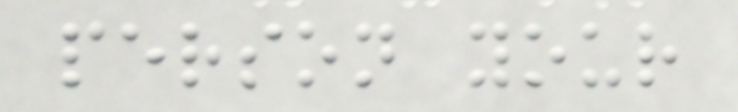person your
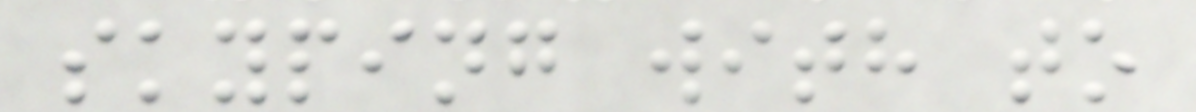skyping with to
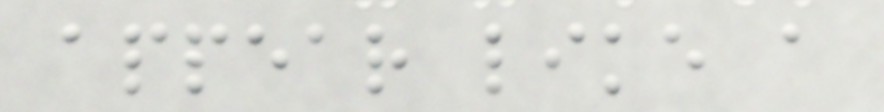appear like a
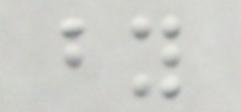by
